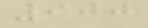900
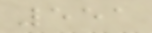551
